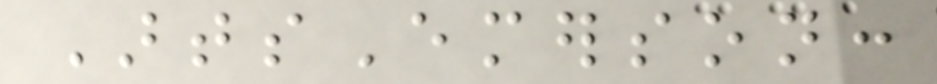ArtsEmerson:
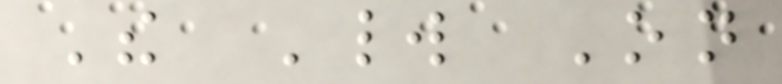The World On
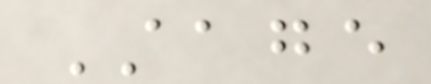Stage
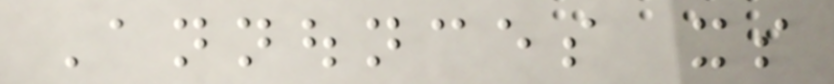Announces its
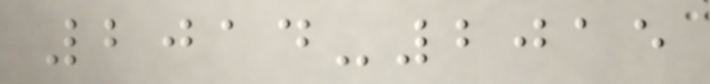2014-2015
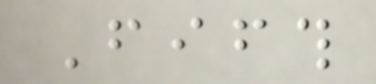Fifth
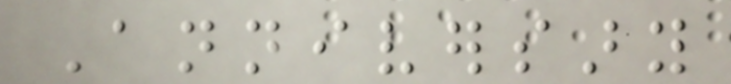Anniversary
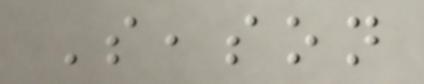Season
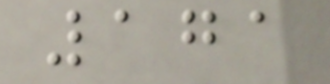171
